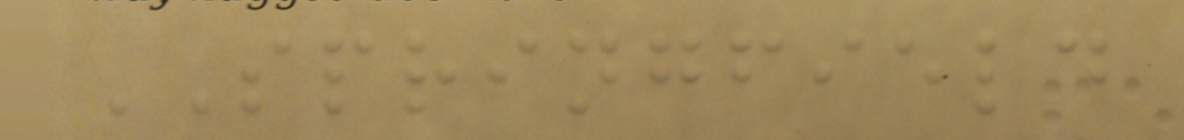SPRINGFIELD
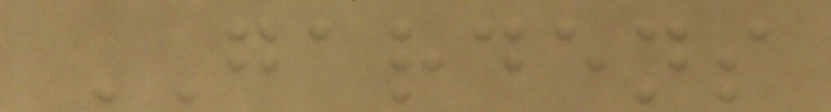GARDENS
